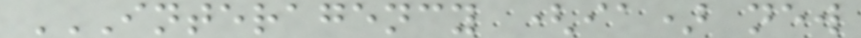INTERAGENCY (IA) NEW
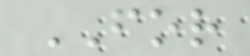FOR
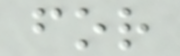for
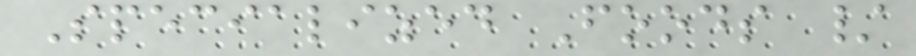Specialized Foods /
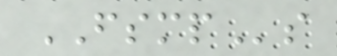FSMPs
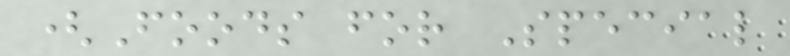(Foods for Special
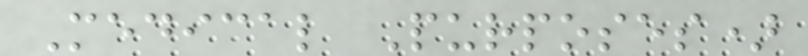Medical Purposes)
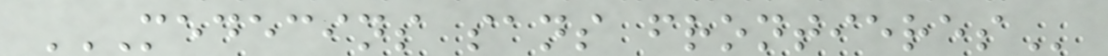MEDECINS SANS FRONTIERES
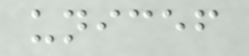unicef
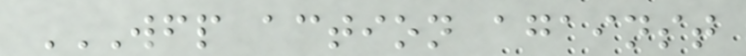WFP ACTION AGAINST
